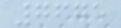7675
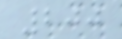200
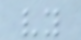vy
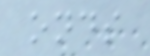onds
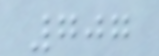707
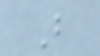B
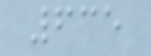635
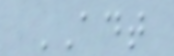ADT
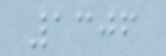1306
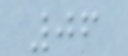06
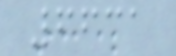6631
